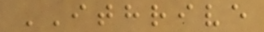ITHRIVE
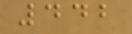442
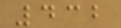432
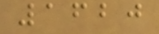1620
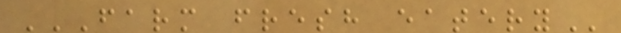FARM FRESH EATERY
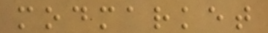modmarket
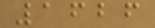1626
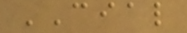CIAL
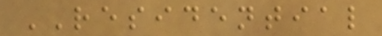RESIDENTIAL
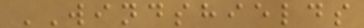WINDSHIELDS
